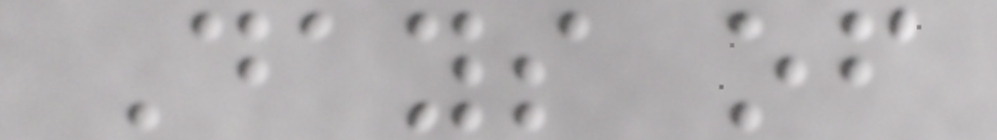Days of
